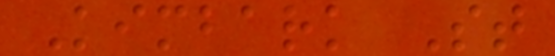Kimbark St
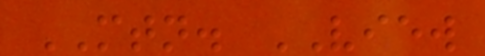MTN. VIEW
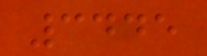3445
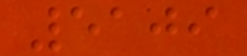5109
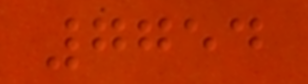7754
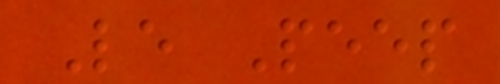Le Peep
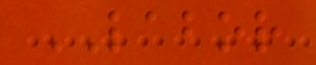LABOR
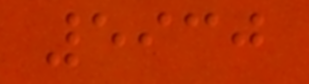5930
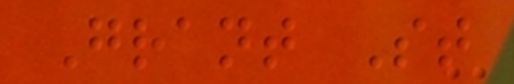Grant St
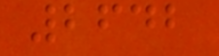2642
